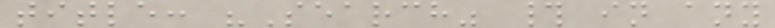title: "Search" # in any
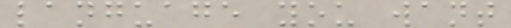language you want
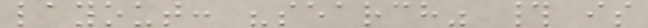layout: "search" # is
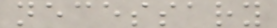necessary
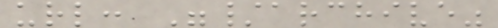url: "/archive"
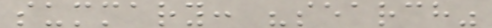summary: "search"
